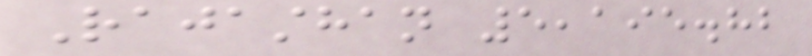Rajasthan 5,195.82
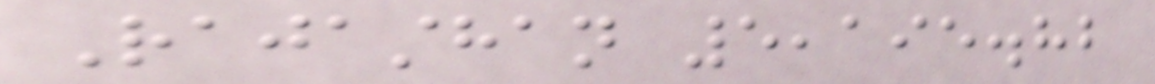Rajasthan 5,195.82
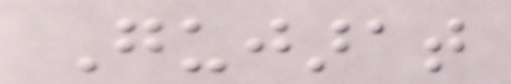Gujarat
